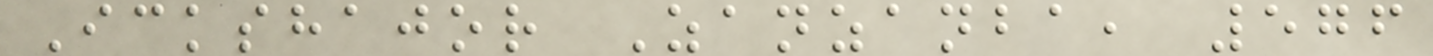Ickshajor Zanzanba, 576
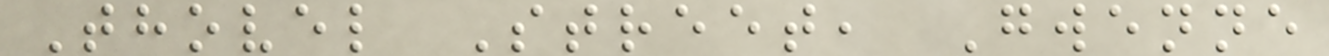Thovel Street, Gwenne
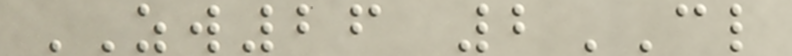ZW26 2CL
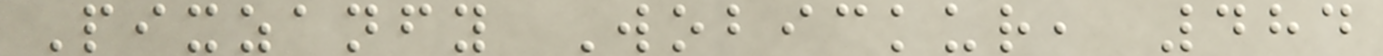Pixzanfy Wobickur, 484
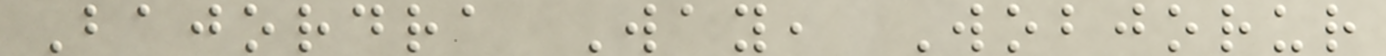Bajordra Way, Wobjorur
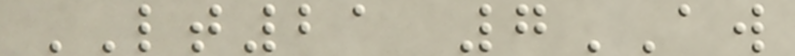LT21 7AW
